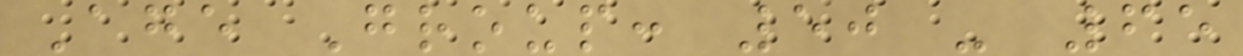Age Group: 50 - 65
